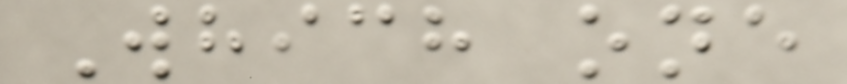Which one
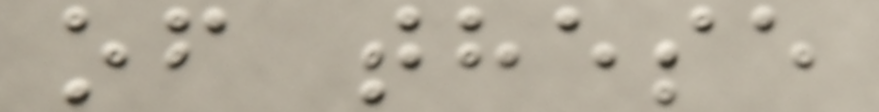of these
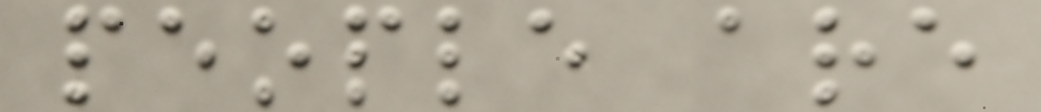people are
